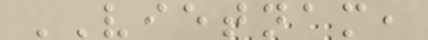VIETNAM,
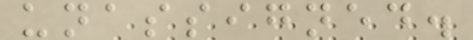unassigned.
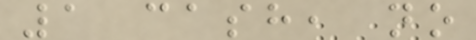1 cash, no
